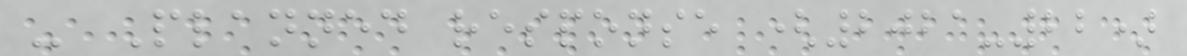- Planned response (2021-22)
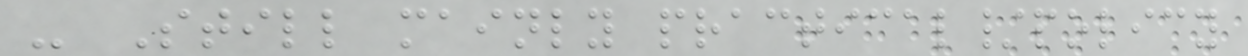- Still mainly practical/policy
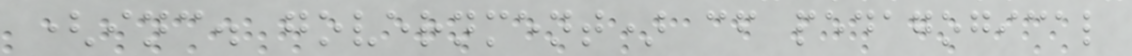(inc. government) cf pedagogical
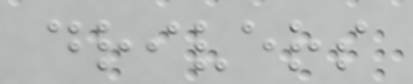drivers
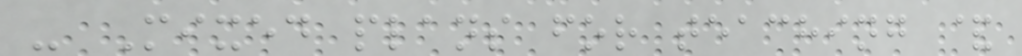- Mixed plans for teaching &
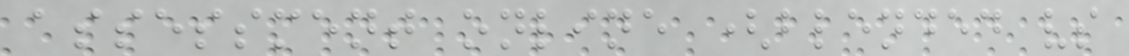assessment online (blended vs
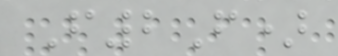F2F)
